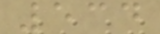534
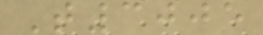T3005
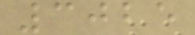3025
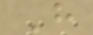H
